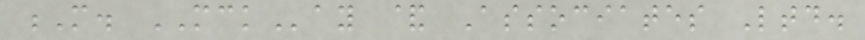M. MCKay & Associates Ltd.
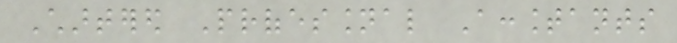Chartered Professional Accountants
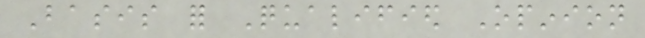Basis for Qualified Opinion
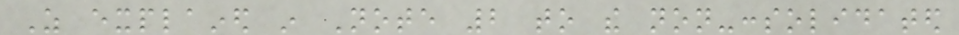As explained in Note 2 to the non-consolidated
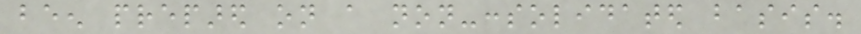been prepared on a non-consolidated basis.
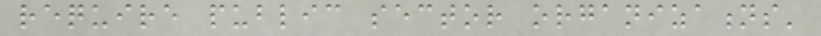require public sector organizations'
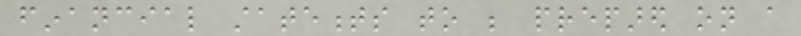financial statements to be prepared on a
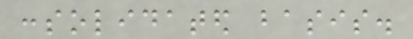consolidated basis.
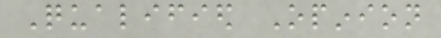Qualified Opinion
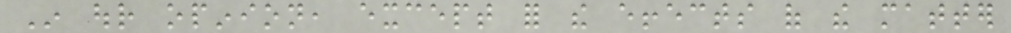In our opinion, except for the effects of the matter
